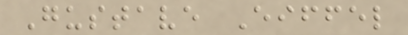Gustave Eiffel
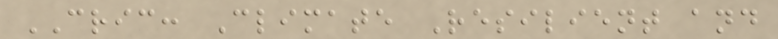CRIC: Climate Resilient and
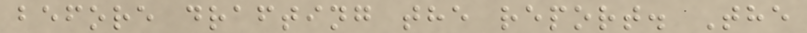before drafting the report. The
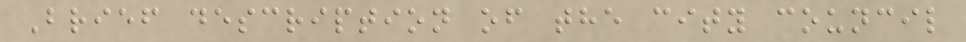Brief description of the city council
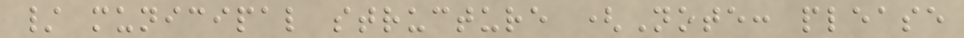/ municipal structure (Note: please
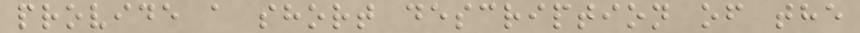provide a short description of the
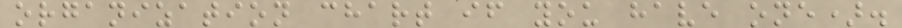organization chart if you have one).
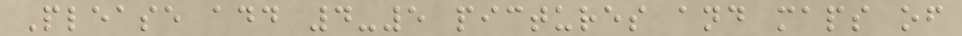Please add 4-5 pictures and maps of
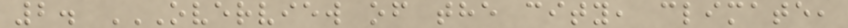2. OVERVIEW OF THE CITY, CLIMATE,
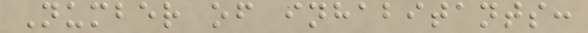Number of inhabitants:
